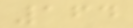164
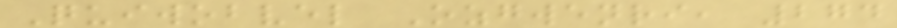Quiwobvel Ozgwenri, 274
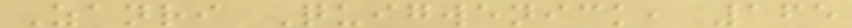Zanri Quigwenick, 165
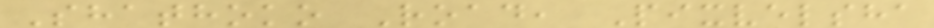Shathoko Road, Pixvelsha
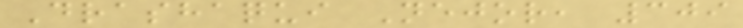Drashaqui Nejor, 309
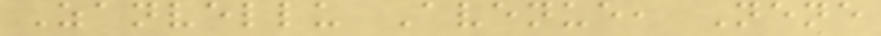Zanvellu Avenue, Nene
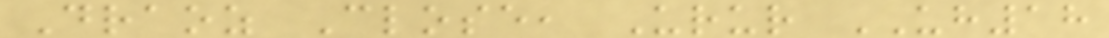Draoz Close, Urur UH18
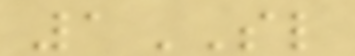1SL
